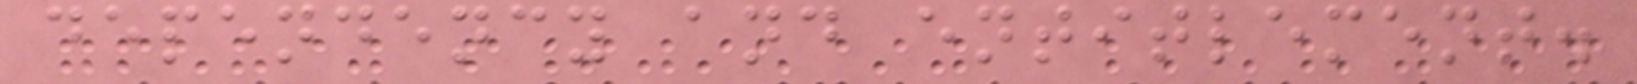dependency and entitlement.
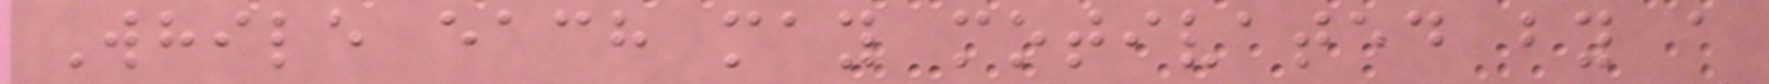While each may motivated by a
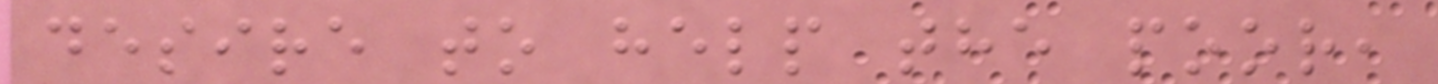desire to help the poor,
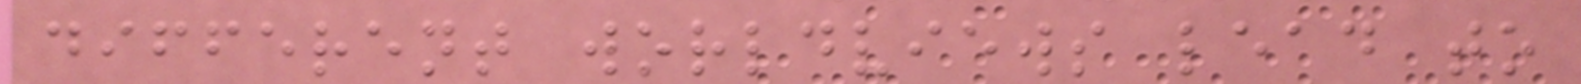different worldviews lead to
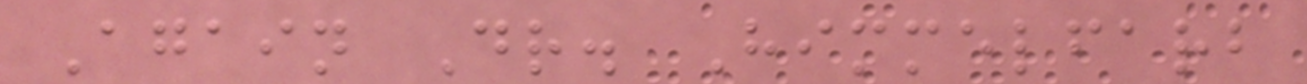Again Dr. Himmelfarb
